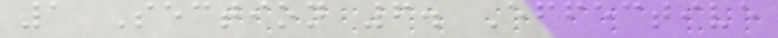1 Section 6. Effective
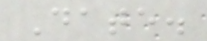Date.
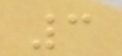3
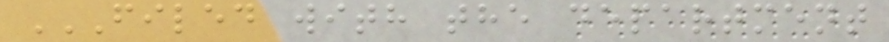FILED WITH THE DEPARTMENT
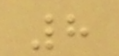8
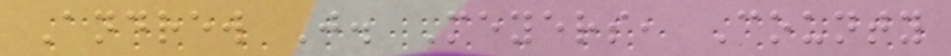Andrew J. Meyers, County
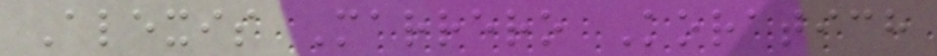Alexis Marrero Koratich
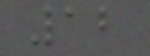12
